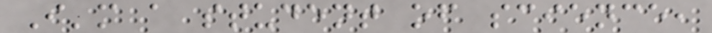I'm a student of science,
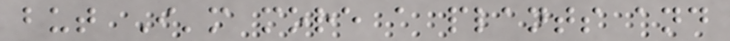but I'm more a plants and
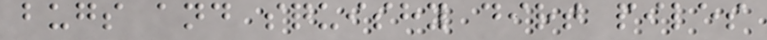bugs and squishy dirt piles
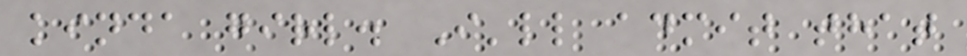kinda girl. I'll admit that
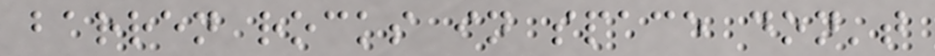barren rocks in space don't
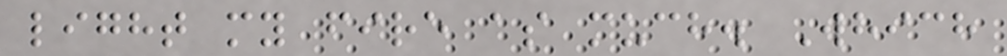light my fire as much. Which
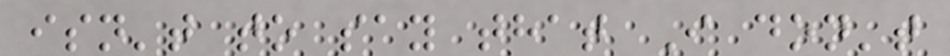isn't to say that I don't
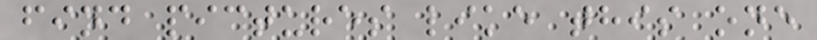find pictures like this one
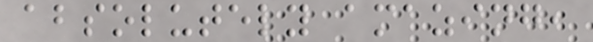absolutely amazing,
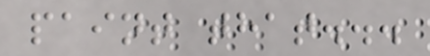paint that...
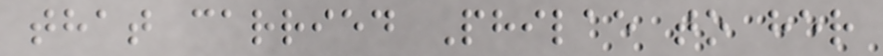that carried Philae to her
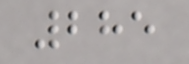285
